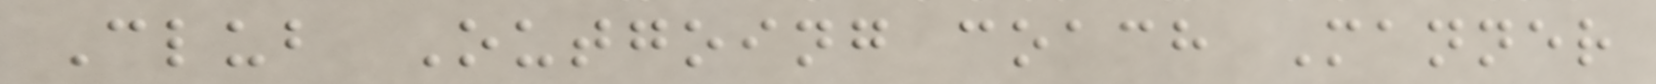Club Outgoing coach Manner
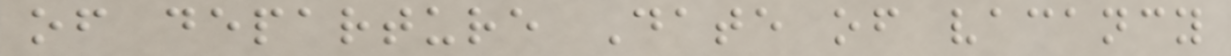of departure Date of vacancy
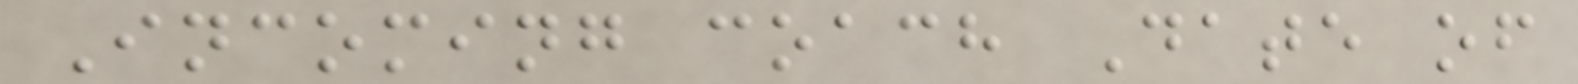Incoming coach Date of
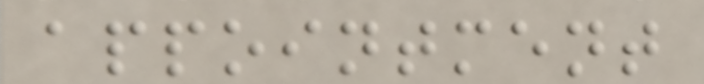appointment
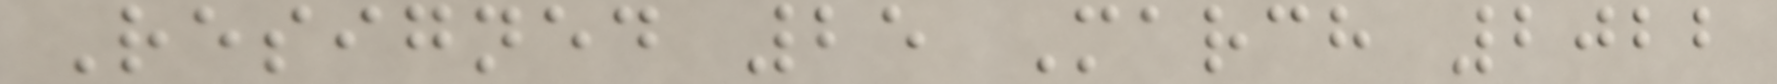Resigned 25 March 2022
